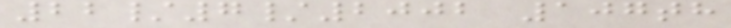22/7/2002 107th
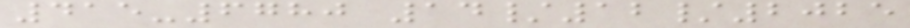415-6780 14/12/2025
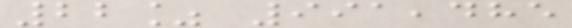22% 991,485
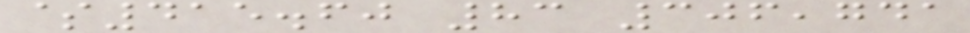$415.60 83 306,741
